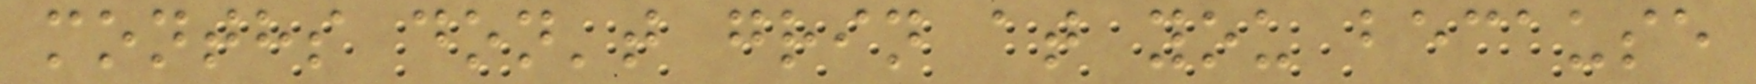months don't grin at you because
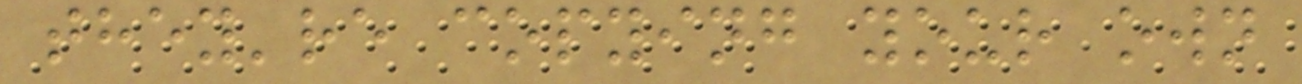they're copying your own
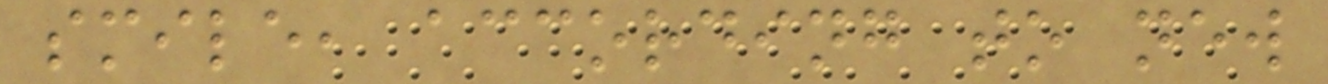smile, according to new
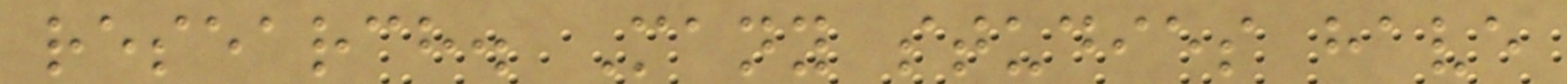research. Many studies have
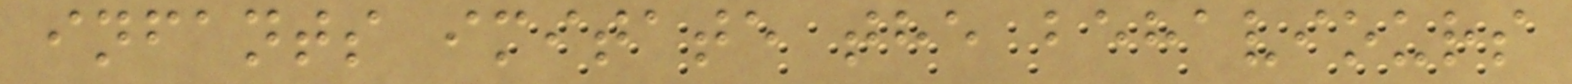infants imitate the behaviours
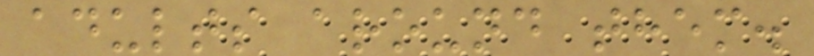adults around them.
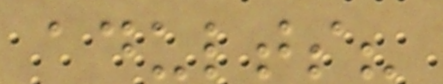adults?
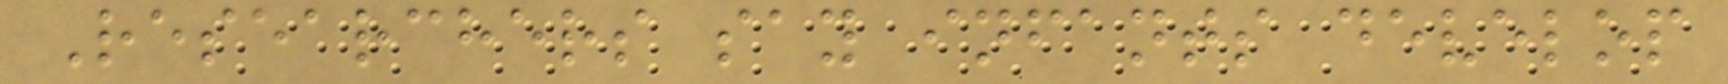Researchers say infants develop
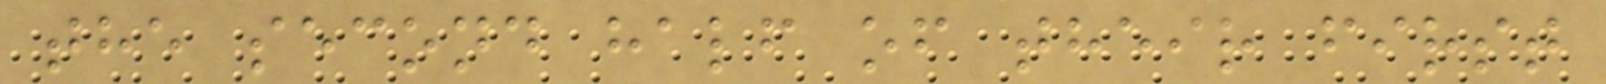the second half of their first
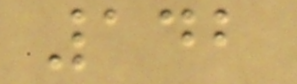142
